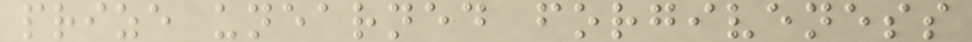prize unearned forgiveness
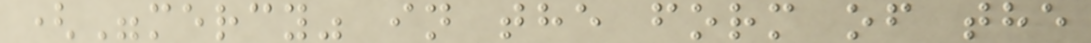("mercy" in the form of the
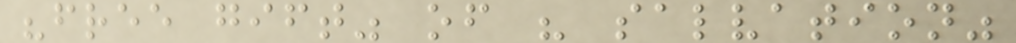"free gift" of " salvation"
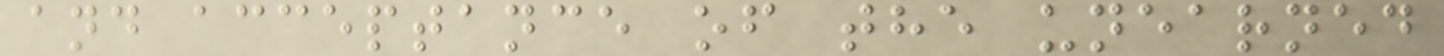and acceptance of the unearned
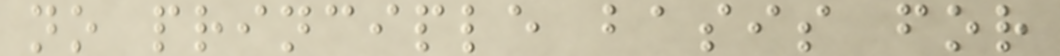no principle basis for
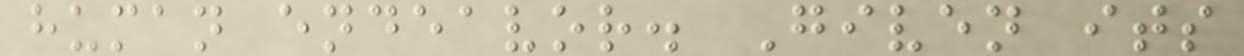human endeavor. Given its
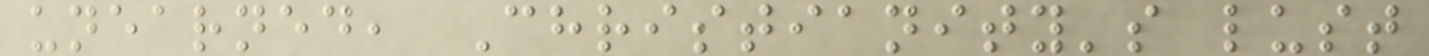unearned, Christianity's lust
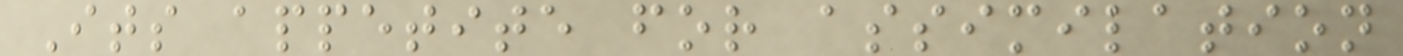Its appetite for assimilation
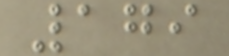179
